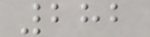282
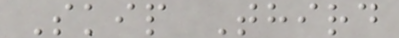Skip Third
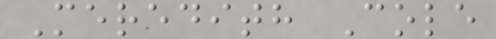Meredith Cole
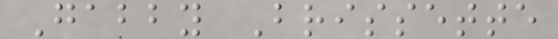Gabby Brissette
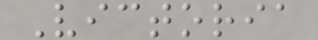Victoria
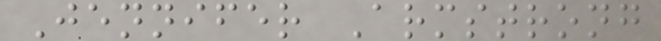Jennifer Armstrong
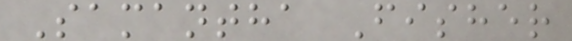Samantha Fisher
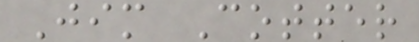Jim Cotter
